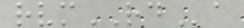rvmRDa
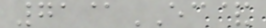71@EC&
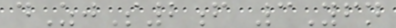dZjS2f 3Yfn
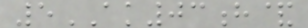5AK03h&
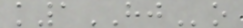k1HJo
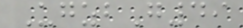UgzbG49
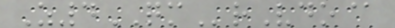Z4QMrVdo@
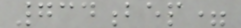734bep=
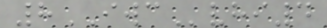8IWCvhi4
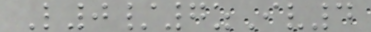L0/7zIv4
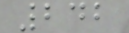242
